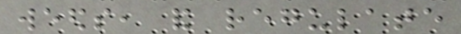weeds, and regulate
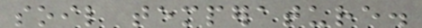soil temperature.
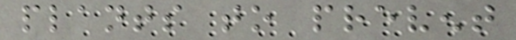plants to prevent
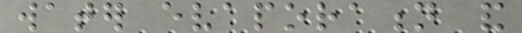water evaporation and
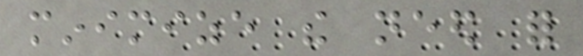minimize the need for
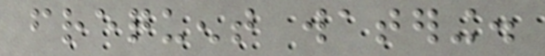frequent watering.
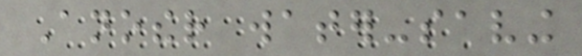Another water-saving
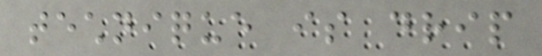technique is drip
